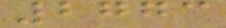2773
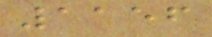1156
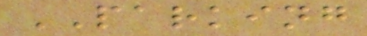PARKING
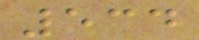534
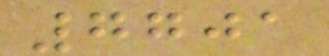7701
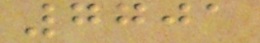7701
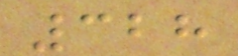328
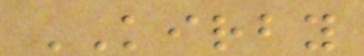KIRBY
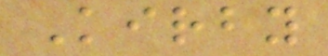Kirby
